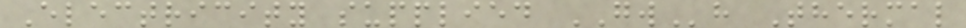Electricity supplied GWh Thermal
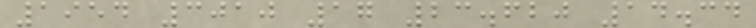1954 3010 17 23.620 14.34
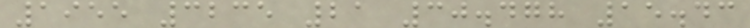1955 3235 21 30.478 15.43
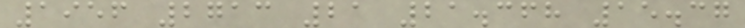1956 2713 21 21.368 15.37
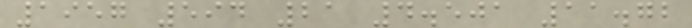1957 594 21 4.501 11.72
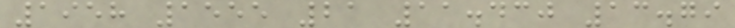1958 1555 21 11.430 13.79
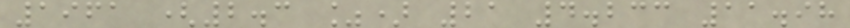1961 (2.3 %) 21 4.233 11.98
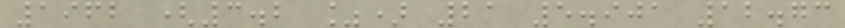1962 (3.2 %) 21 5.901 12.73
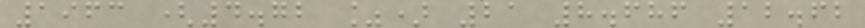1963 (4.72 %) 21 8.686 12.62
